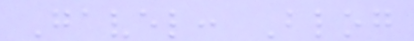Gavel: Blog
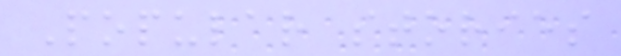Popular stories
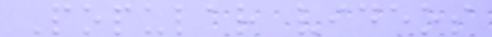Popular videos
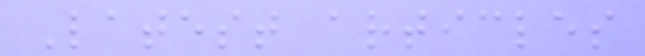Latest articles
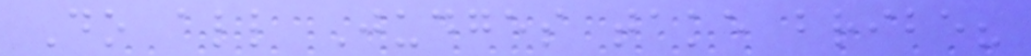Do all Judges take bribe?
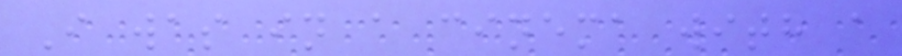I was in a cinema with a
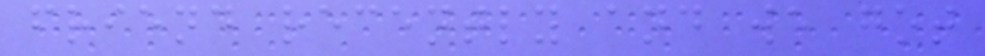friend recently and we got
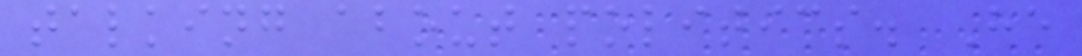talking about politics. He
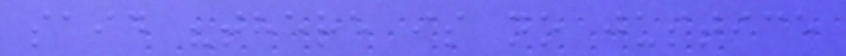said "there is no justice
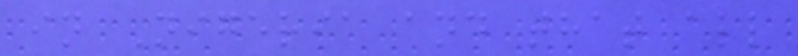in Nigeria and that all
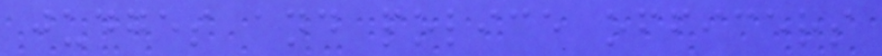judges and police officers
